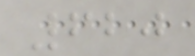620
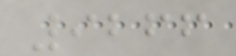9266
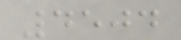4504
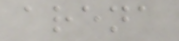arena
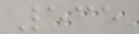535
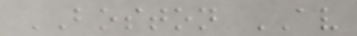BOSTON AV
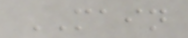MAIN
